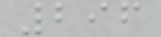296
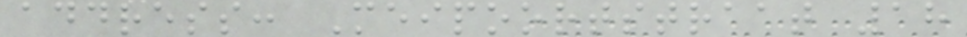address: Meipoortstraat 18
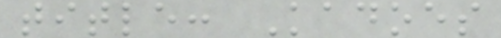title: Kadoes
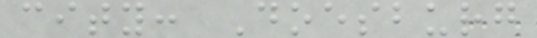city: Doesburg
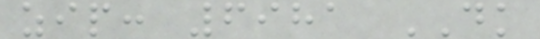zip: 6981 DK
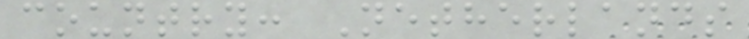country: Netherlands
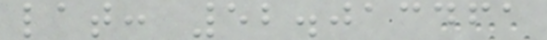lat: 52.013461
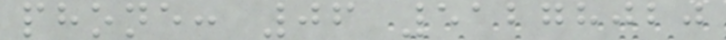phone: 06 51278020
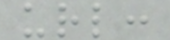url:
